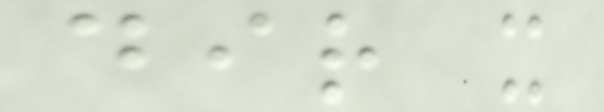dir x
